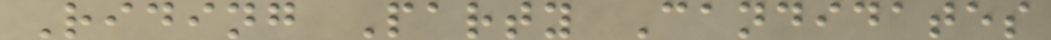Riding Party Candidates
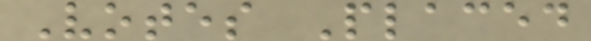Votes Placed
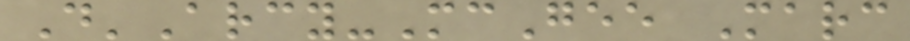D'Arcy-McGee Marc
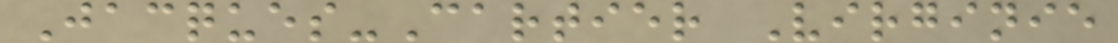Jacques-Cartier Virginie
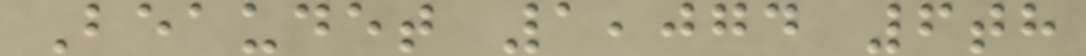Beaudet 1,074 6th
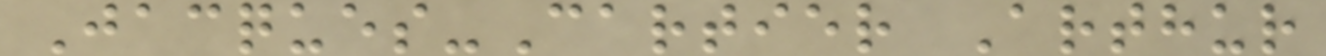Jacques-Cartier Arthur
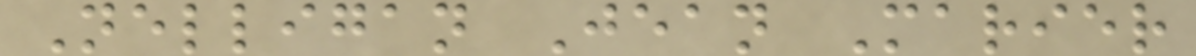Nelligan Jean Marier
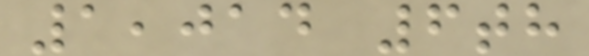1,014 6th
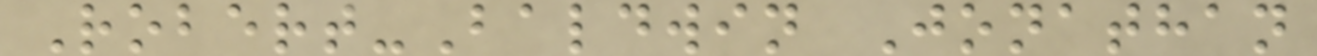Robert-Baldwin Jonathan
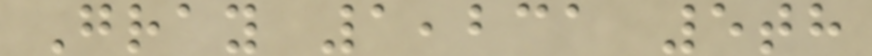Gray 1,231 5th
